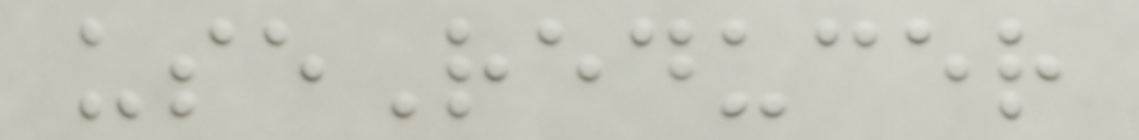useReducer
